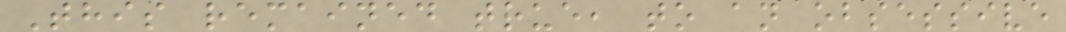This remained true, to an obsessive
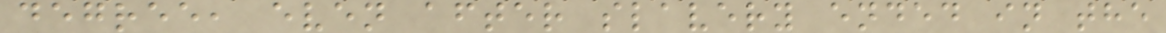degree, even after slavery ended in the
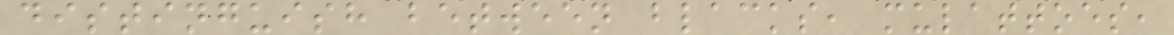distinguish between blacks, mulattoes,
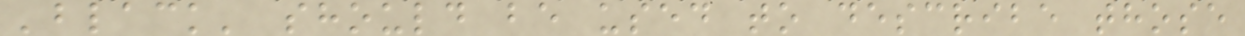'black' should be used to describe those
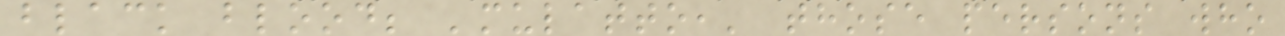black blood; 'mulatto,' those persons who
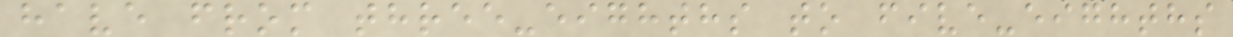have from three-eighths to five-eighths
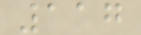117
